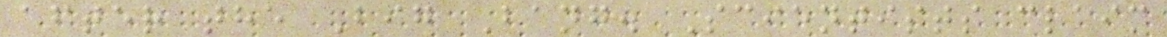after the Big Bang. Scientists claim
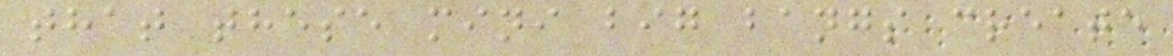that these mini big bangs create
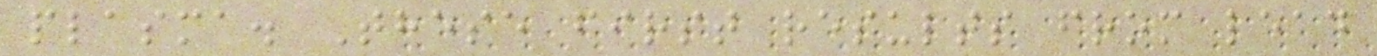plasma. These first results from lead
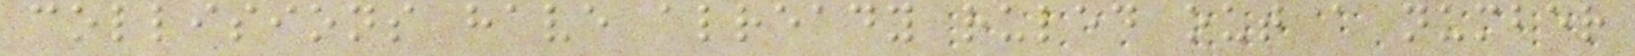collisions have already ruled out a number
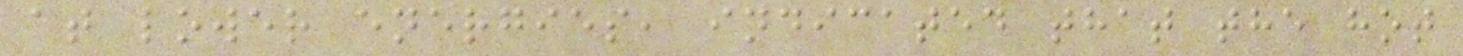at lower energies, indicated that the hot
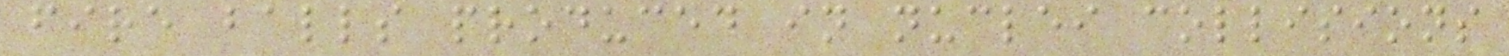fire balls produced in nuclei collisions
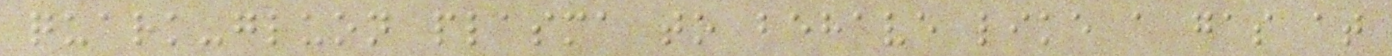quark-gluon plasma to behave like a gas at
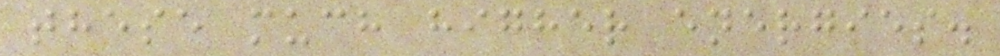these much higher energies.
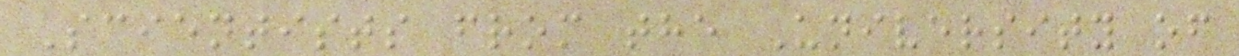Scientists from the University of
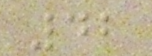42
